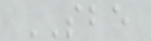SBE
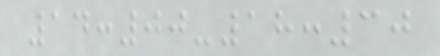14:00-18:30
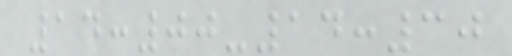14:00-14:30
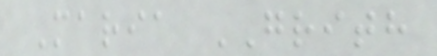Maria GRITH
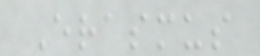Erasmus
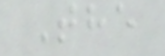The
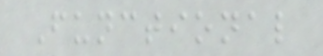Functional
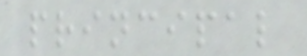principal
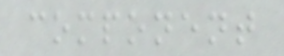component
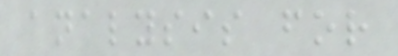analysis for
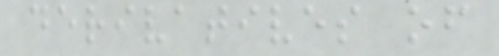derivatives of
